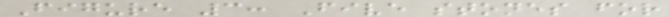Figure 3: Five stones for
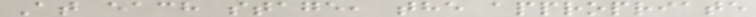At each stage, the appropriate
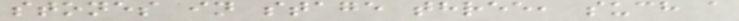stones in stage three, such a
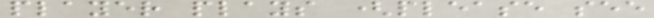player plays (please see
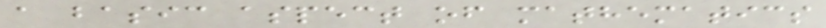a basic aspect of mathematics
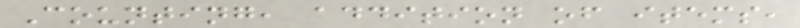Counting, addition of items,
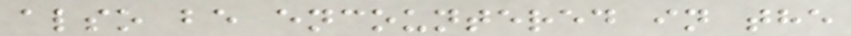also be encountered in the
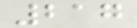217
